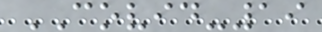COVID-19
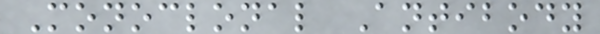Monoclonal Antibody
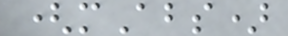(mAbs)
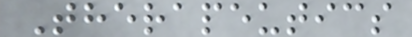Therapeutics
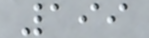199
